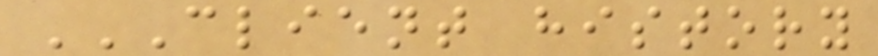CLIENT HISTORY
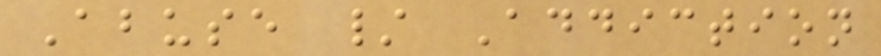Abuse / Addiction
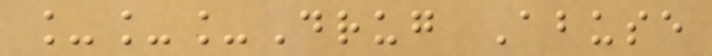___Drug Abuse
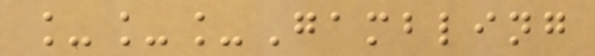___Gambling
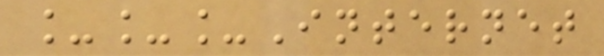___Internet
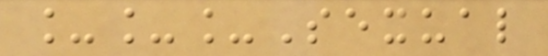___Sexual
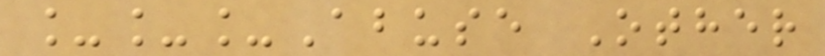___Abuse Other
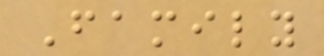Family
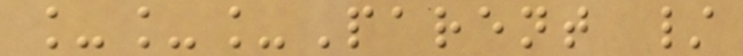___Parent /
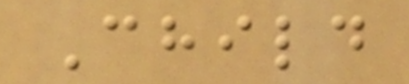Child
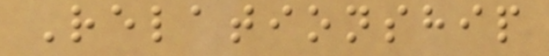Relationship
